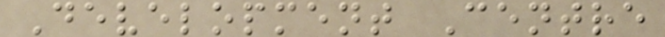Development Centre
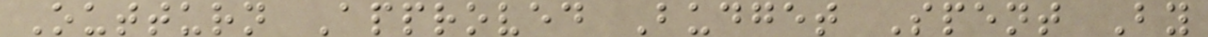Outturn Approved Budget Spent By
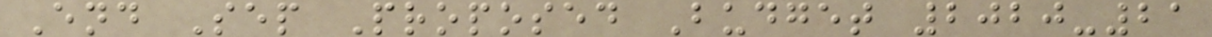End Sep Proposed Budget 2020-21
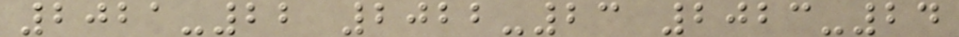2021-22 2022-23 2023-24
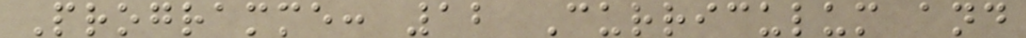Programme: 12 Curriculum and
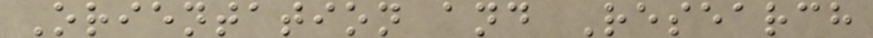Orientation and Research
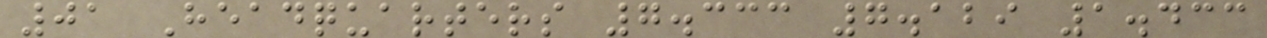01 Headquarters 7.333 7.129 1.433
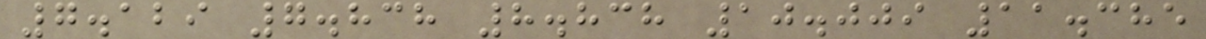7.129 7.838 8.838 10.009 11.385
